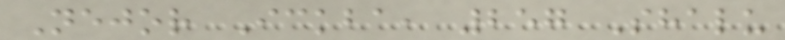Nejor Ickba, 257 Shalu
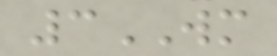3WM
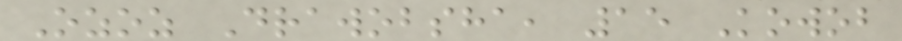Ozoz Drawobsha, 15 Kowob
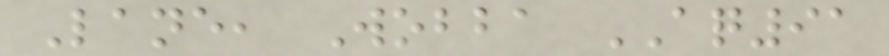Lane, Wobba AQ91
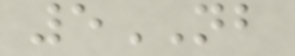5NB
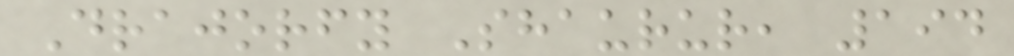Drajorfy Shaurur, 194
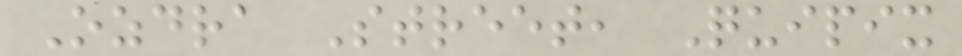Ozdra Street, Quipix
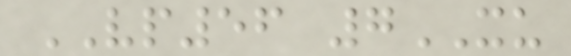VP56 7XU
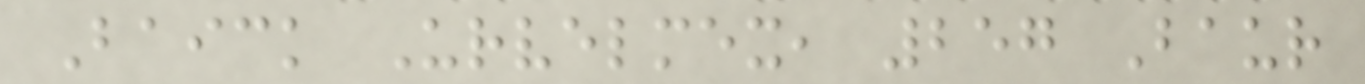Baick Urvelmex, 257 Baur
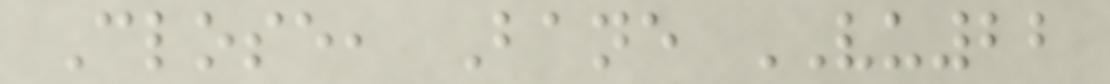Close, Bane VU22
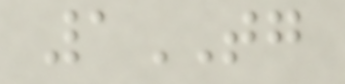1TG
